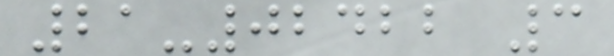21-02422 3
